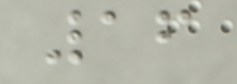16
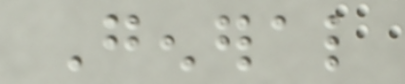General
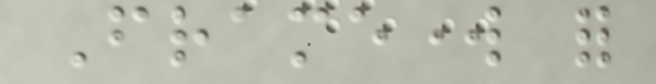Framework for
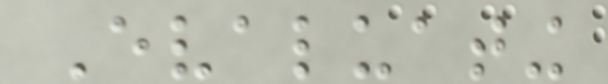Evaluating
